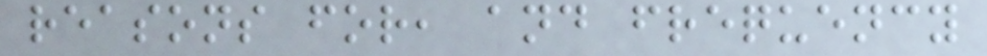reasons for, and frequency
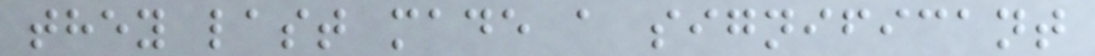they last made a significant
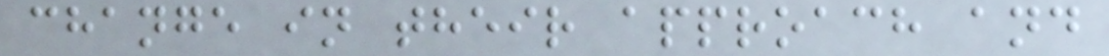change in their approach and
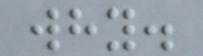why.
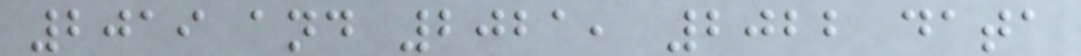2019 and 2021, 2022 data
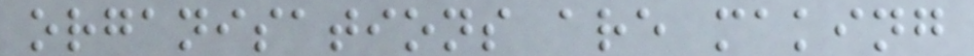organisations are making
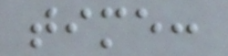time:
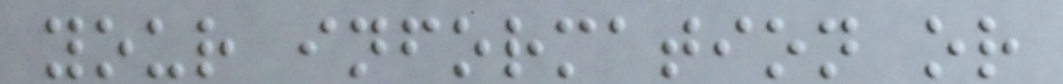your information or
